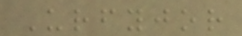Urfyjor
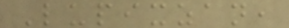Lupixzan,
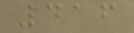416
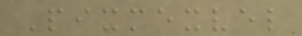Pixmexvel
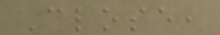Close,
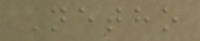Netho
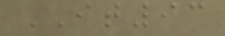IT93
